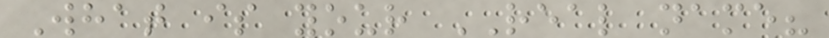What is your REAL name?
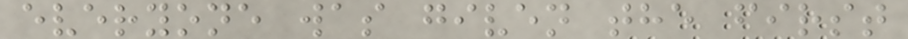everyone was given the first
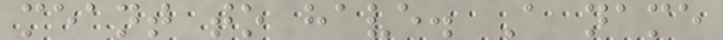meant to have. A name
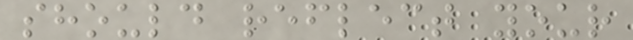should reflect your
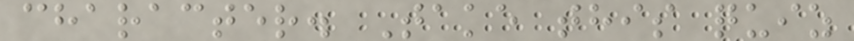character. Take this quiz
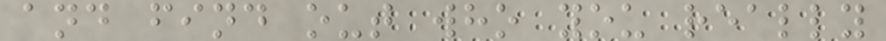and find out who you really
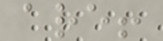are!
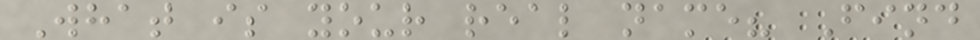What is your real name? Find
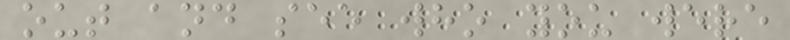out and see who you were
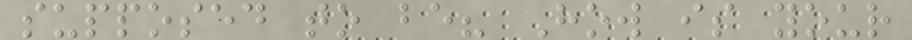supposed to be? How is your
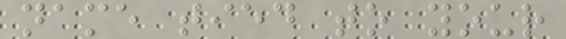name tied to your
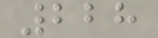228
